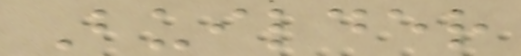Builder
